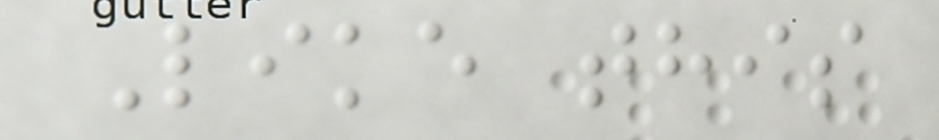Like this
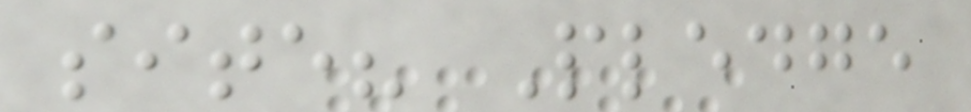site? Pledge
